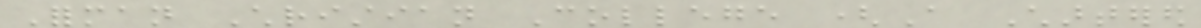Forman Christian College (A Chartered
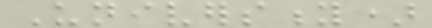University)
